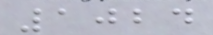1024
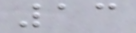13
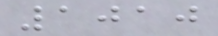1010
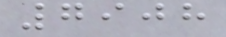7908
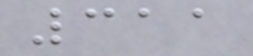311
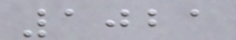1021
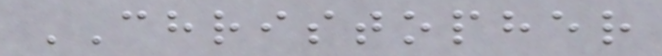CHRISTOPHER
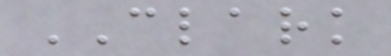CLARK
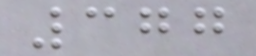377
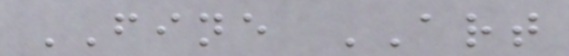FINE ART
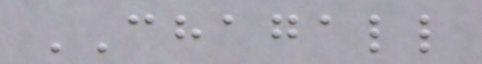CHAGALL
